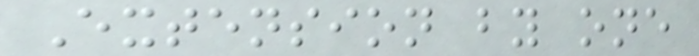Extension by one
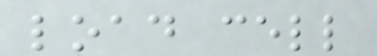load cell
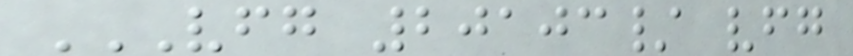VFG 20103/ VFG
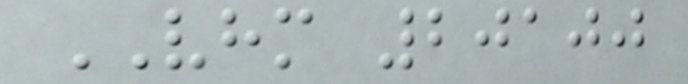VHM 20100
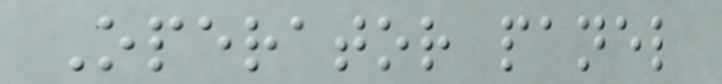Operator panel
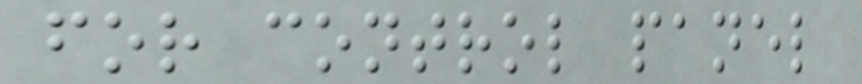for control panel
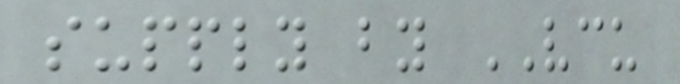supply by VCU
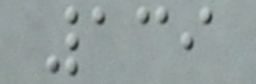139
